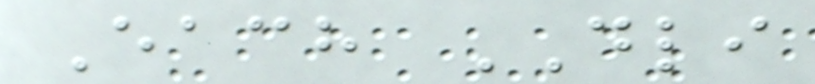Each DLI
